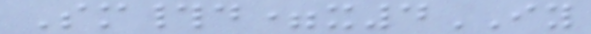Sm#d=x4IY
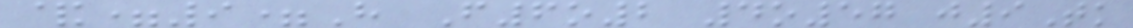&=9=H F6o2 4o57 j9Tk
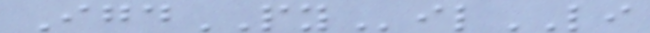IgdPYilLI
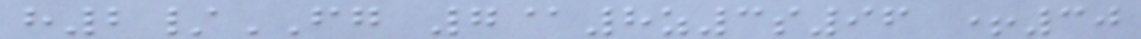h2/FG 7@8z3s96 +30
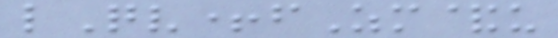lQv+fZm&u
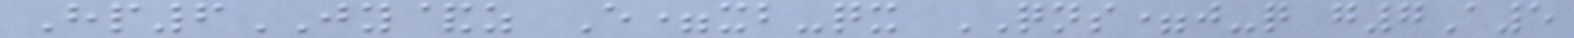Hp6JY&z E=xb-qx QNS=j-q g7A5
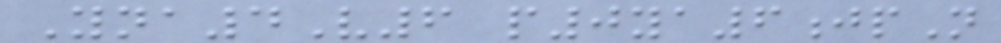Yna4V6 p0ya6jpN
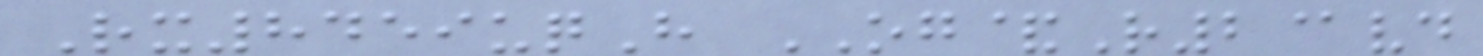Rx8459uqH OG&R2@vd
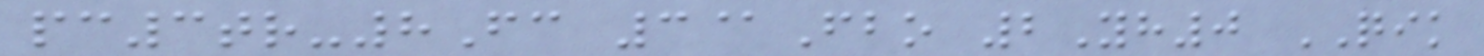pc3tr-8Fc 3@Fbo 2Yh0 QIK
